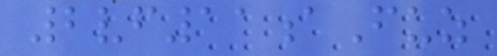2vf11aFuz
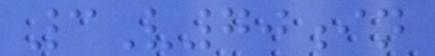3V70in
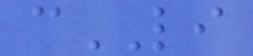cLI
